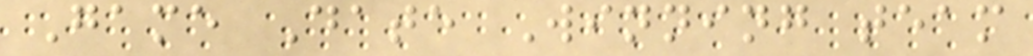Game Date Winning team
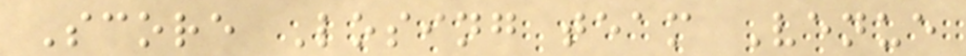Score Losing team Venue
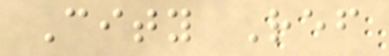City Ref
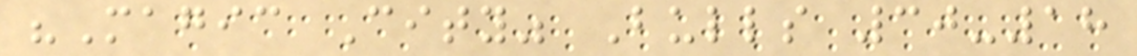"Magic City" Bulls 30-18
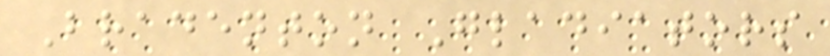Bradenton Gladiators
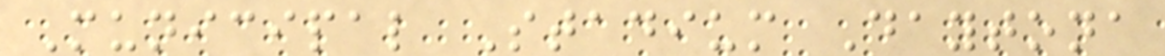Municipal Stadium Daytona
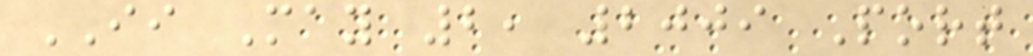II May 2, 2009 Port
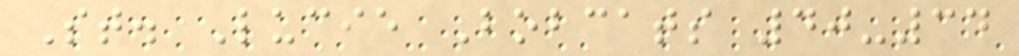St. Lucie Bobcats 40-34
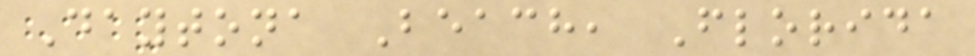Daytona Beach, Florida
